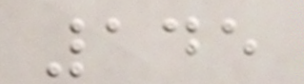145
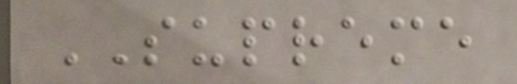SUPREME
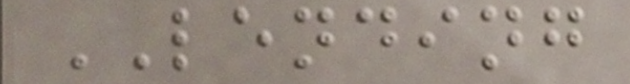LENDING
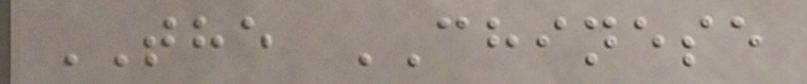THE CHINESE
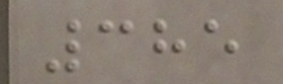385
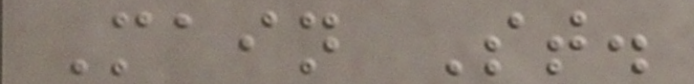Main St.
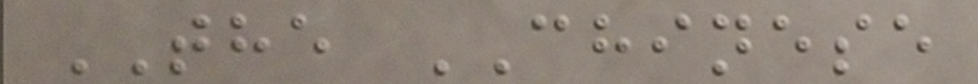THE CHINESE
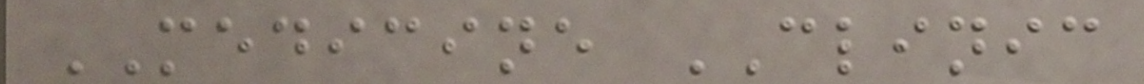MEDICINE CLINIC
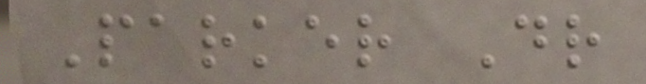Parker Dr
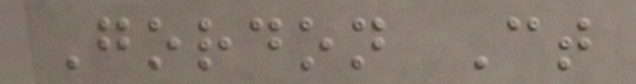Gordon Ct
